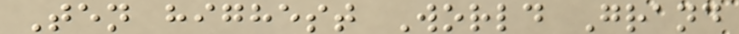Ten highest World Grand
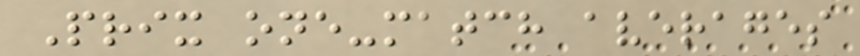Prix one-match averages
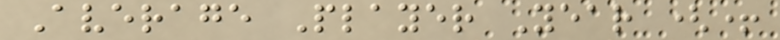Average Player Year (+
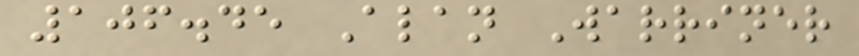106.45 Alan Warriner
